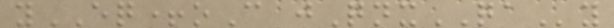yEQ+oC jQnxQAy
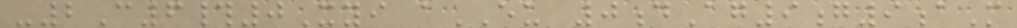-2C6#0Xyi aEU 0dAg9g9aM
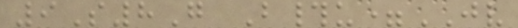9S8G B#u=JV
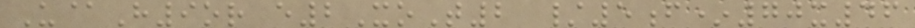U@H9or e2XoT2 /5f*70x46
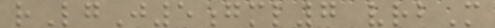rLgJ5gml7 vrbM
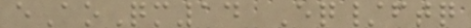eAoQm14 Eq/ftq
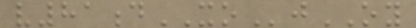v81dXOjOY
